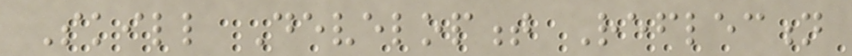Skill Development Reflection
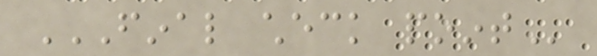FINAL CHECK POINT
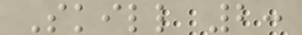Skill 2:
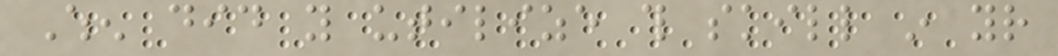When did you utilize this skill in your
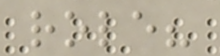role?
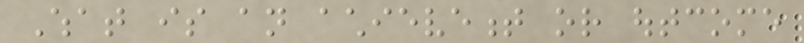What is an achievement or outcome
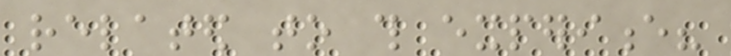related to this experience?
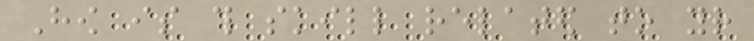How is this skill related to your
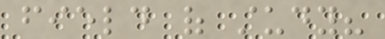field of study?
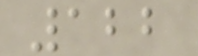122
